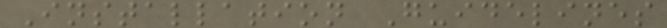Installation Guidelines
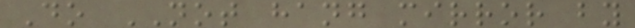Do NOT hang mirror by
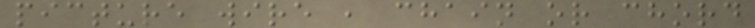picture wire , chain or chord
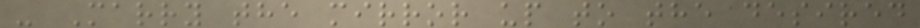- Marry the mirror up to the desired
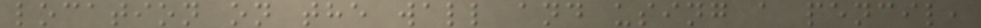location on the wall and using a pencil,
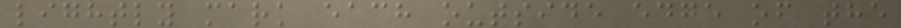lightly mark each outside edge of the
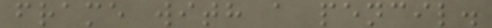frame with a pencil.
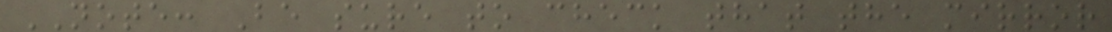NOTE: Be sure to check that the mirror
